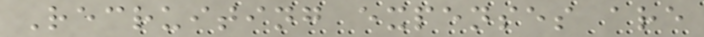Recruiting expenses are
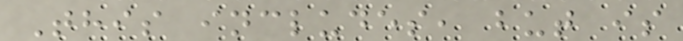This includes, but is
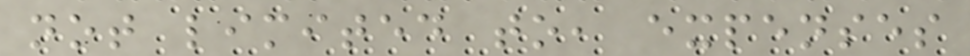not limited to, expenses
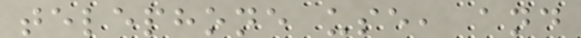telephone use, and
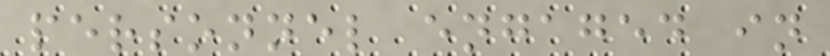personnel engaged in
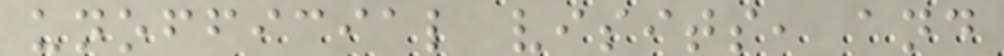unofficial visits, and
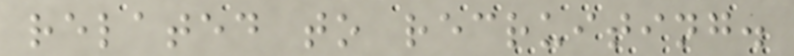related to recruiting.
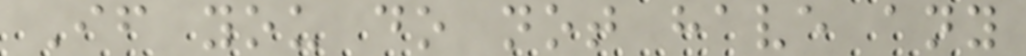If you do not have any
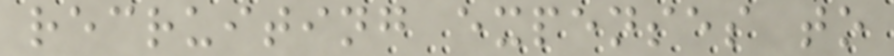recruiting expenses to
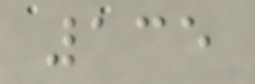135
